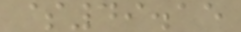$49.15
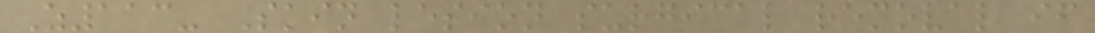Z113- Skin lesion surgical removal if
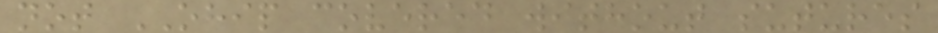not OHIP covered without sutures
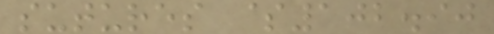sutures $102.90
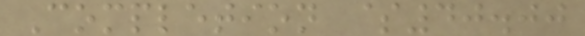Completion $40.00
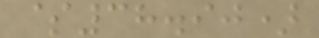$38.90)
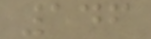146
